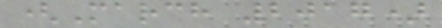(March 2017)
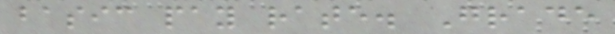basic pay rate. Grade
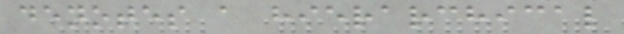denotes a hierarchical
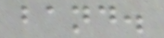band.
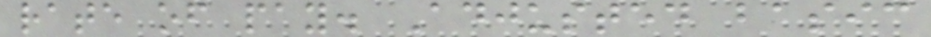rate of pay. Adjusted basic
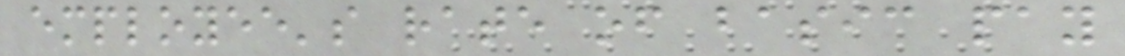employee's rate of basic pay
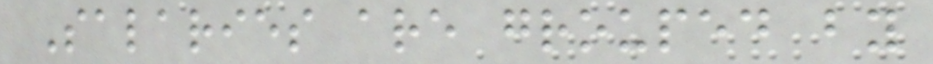Salaries are grouped by
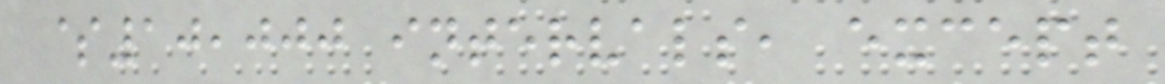$10,000 intervals, except
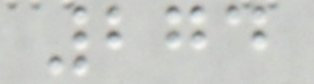274
